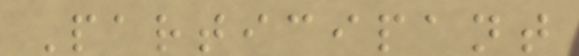Participant
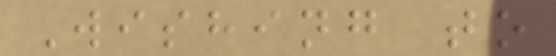Wishing to
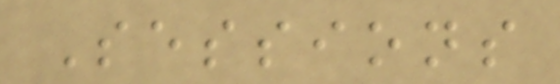Sessions
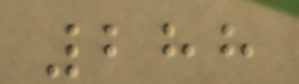288
